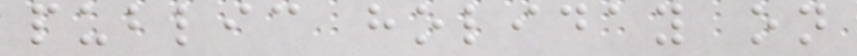public holiday on
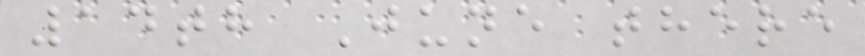14th June there
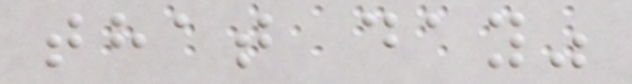that day"
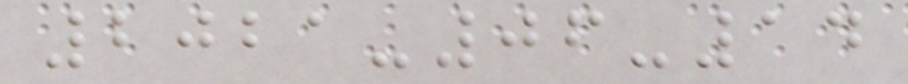2021-06-14
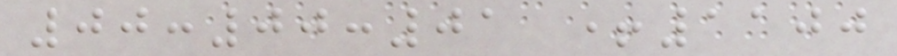00:00:01 +1100
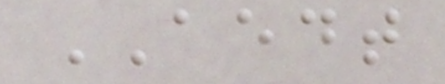AEDT
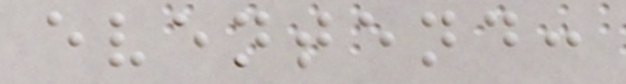eventend:
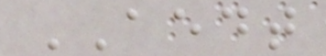AEDT
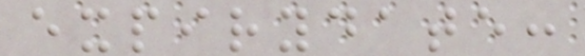expirydate:
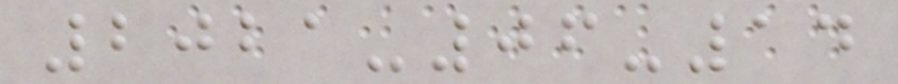2021-06-14
